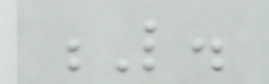L.
